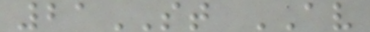21ST AV
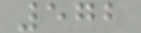572
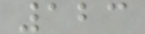123
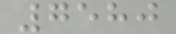7580
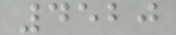4520
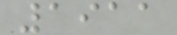1911
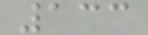133
